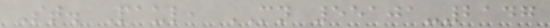St. Paul, MN 55101-2147
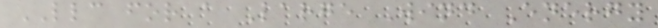LLC for a Large Wind Energy
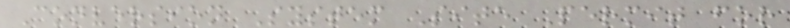Conversion System Site Permit for
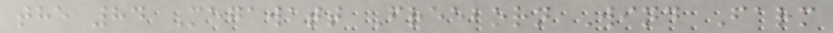the 84 Megawatt Freeborn Wind Farm
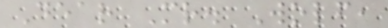Dear Mr. Wolf,
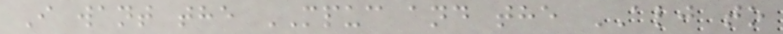I want the MPUC and the ALJ to
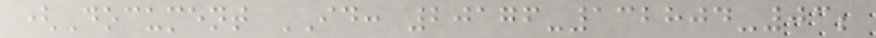(Document ID: 20176-132804-03;
